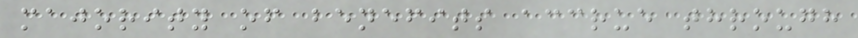majority of benefits accrue through
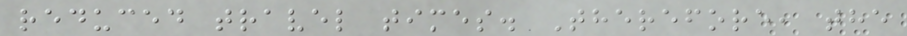reduced travel times. Therefore, the
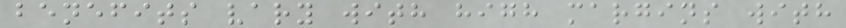benefits vary with high margins with
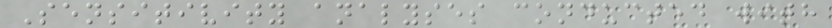Sensitivity analyses conducted with
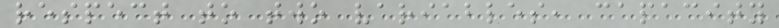respect to two variables, capacity
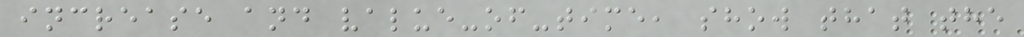increase and value-of-time, show that the
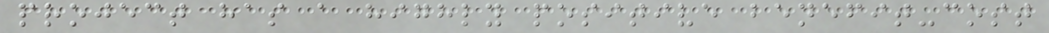project has a highly positive benefit-cost
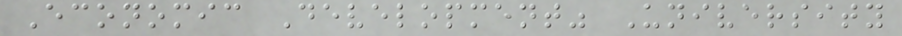Economic Development" University
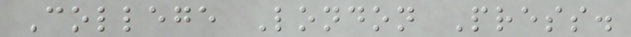College London Press.
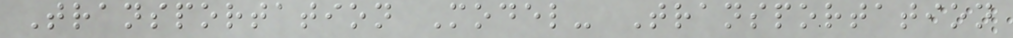Transportation Model- Transportation
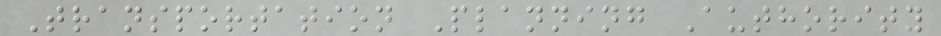Transportation Planning Authority
